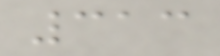313
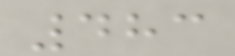483
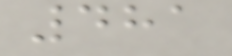481
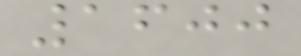1600
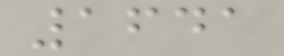1641
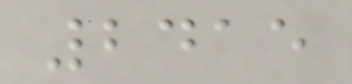2415
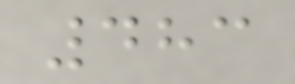483
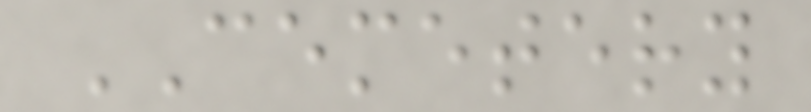CEMETERY
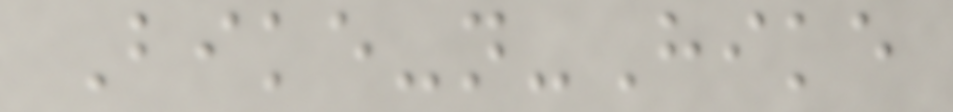Bike-n-Hike
